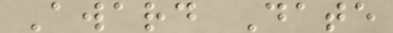Award Date
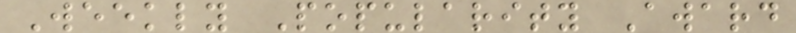Weekly Popularity Award
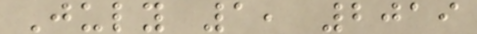July 1, 2019
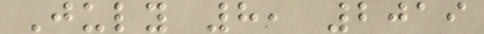July 8, 2019
